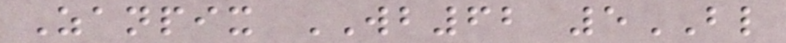Zanpix WB62 5BL
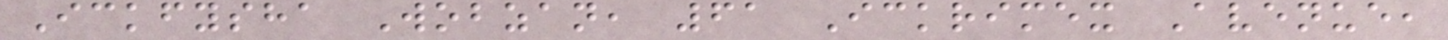Ickfysha Wobzan, 61 Ickrimex Avenue,
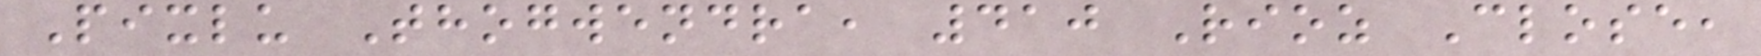Pixlu Thogwendra, 410 Rioz Close,
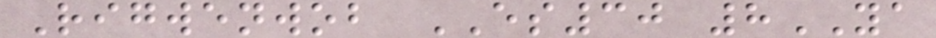Rigwenwob ES30 8YA
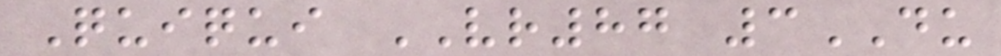Quiqui VR87 3DU
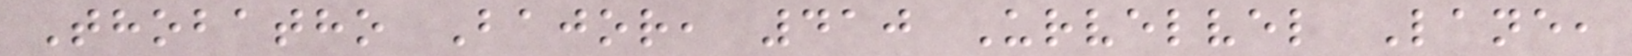Thobatho Bajor, 410 Urvelvel Lane,
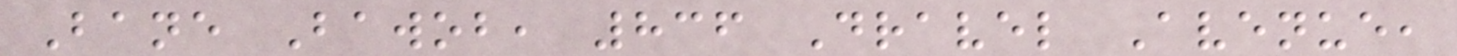Bane Bawob, 836 Dravel Avenue,
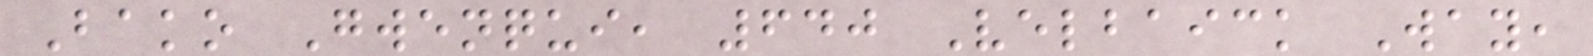Bako Gwenqui, 640 Velbaick Way,
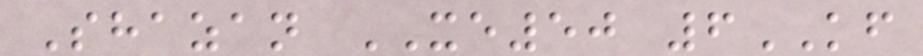Shazan XE50 6KF
